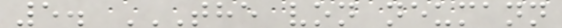5. THE VON NEUMANN
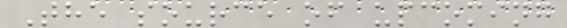The source of upcoming
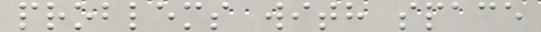problems with space
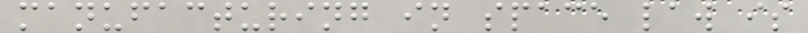manufacturing in space law is
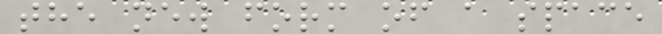the new form of a space
